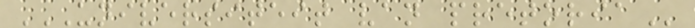UNIVERSITEIT VAN PRETORIA
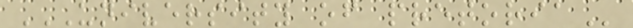UNIVERSITY OF PRETORIA
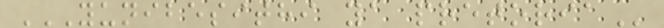YUNIBESITHI YA PRETORIA
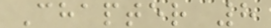Chapter 8
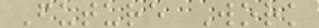Future Work
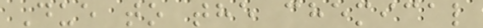Due to the chemical
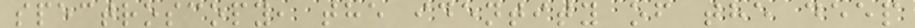spectroscopy, the identity of the deep
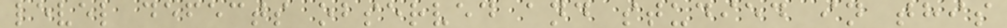level defects observed and studied in this
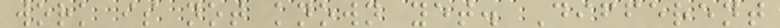work is not known yet. Different
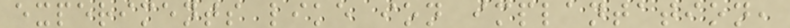experiments like ion implantation,
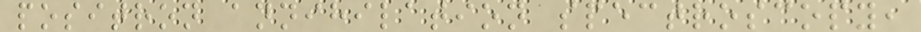positron annihilation spectroscopy,
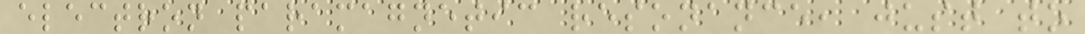electron paramagnetic resonance, just to
